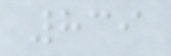839
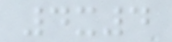4x4
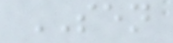SEN
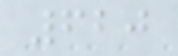620
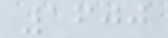1600
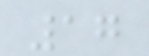17
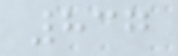837
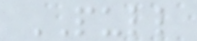PULL
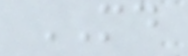MD
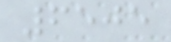6505
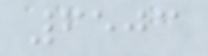6503
